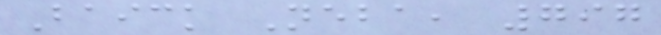Baick Neba, 797
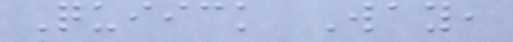Quiick Way,
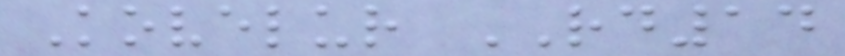Kovelur RD14
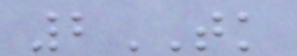2TK
